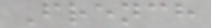French
